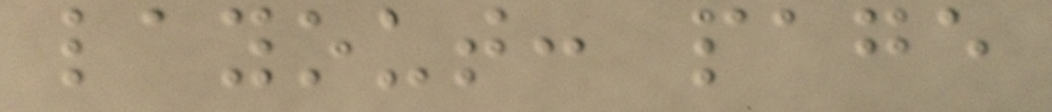layout: page
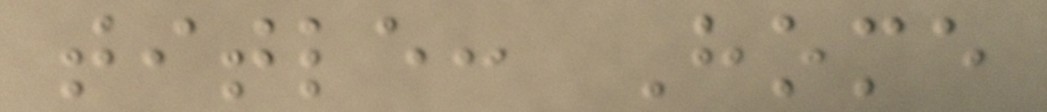title: Home
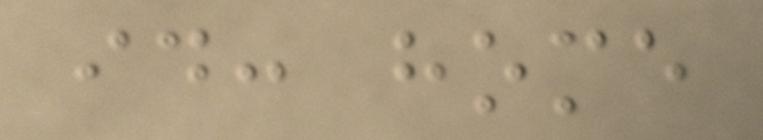id: home
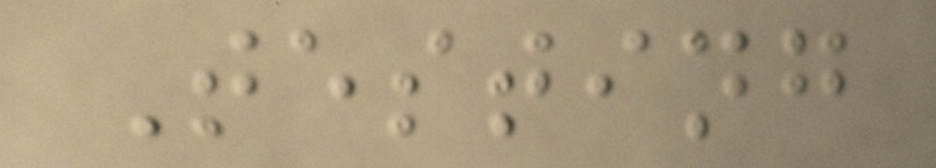Testing
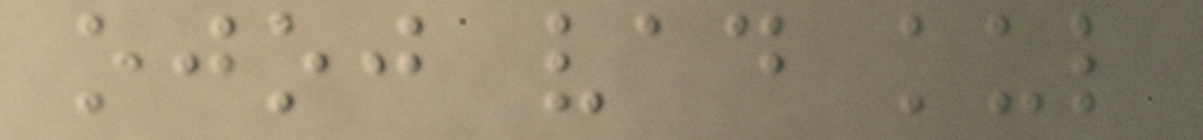ojoj vad kul
